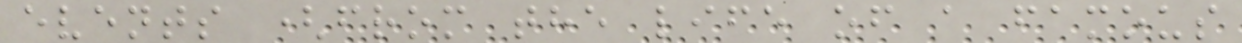events (from the life of a famous
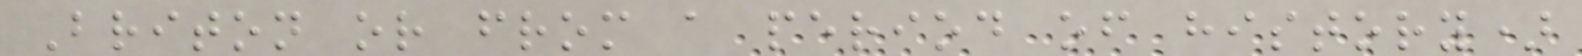Briton or from a period of history)
